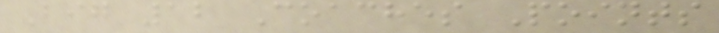Big 12 Coaches Points
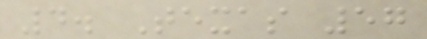4. Texas 57
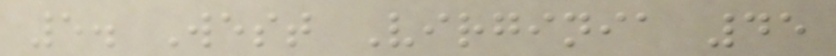5. West Virginia 45
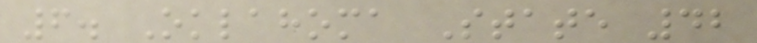6. Oklahoma State 42
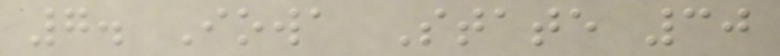7. Iowa State 30
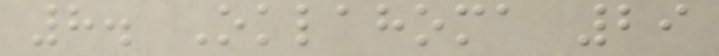8. Oklahoma 29
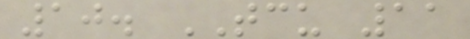10. TCU 11
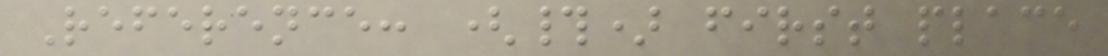Reference: (#) first place
